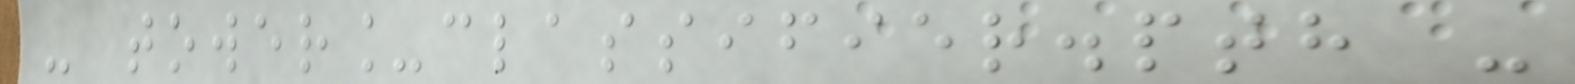- tower_classifier.pth -
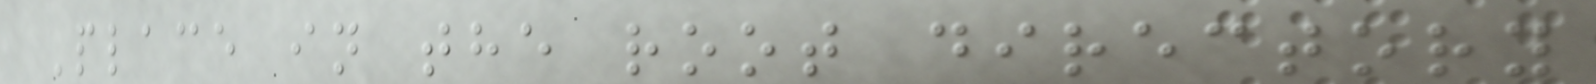Place in the root directory
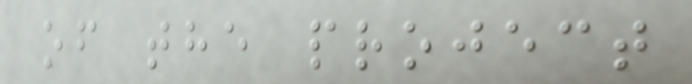of the project
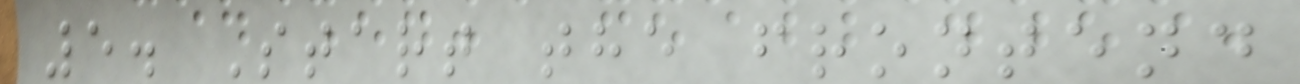5. Start the frontend
